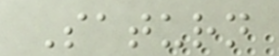Saturn
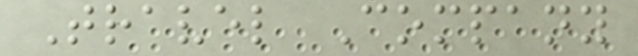Travel Company
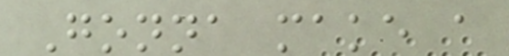Gonna make a
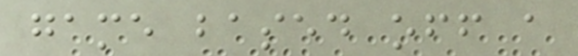game based off a
